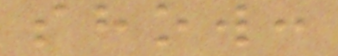show:
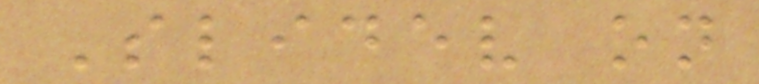Slidev on
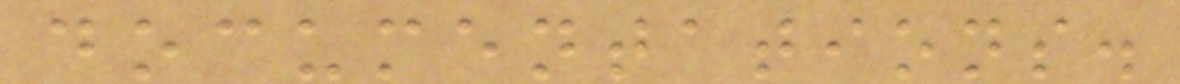documentations.
